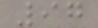97
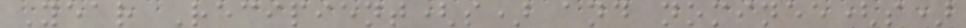Year Recipient(s) and nominee(s)
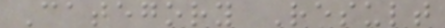Category Result
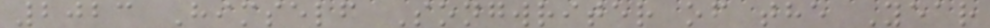2023 Himself Songwriter of the Year
